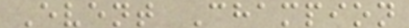Event Champion
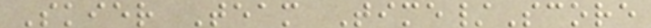Skier Team Time/Score
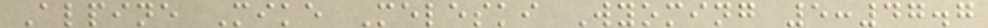Alpine Mike Meleski Wyoming 5:47.7
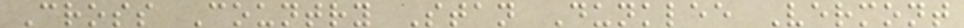Cross Country Stan Dunklee Vermont
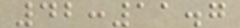42:11.7
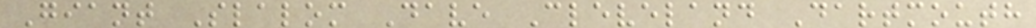Giant Slalom Dave Cleveland Dartmouth
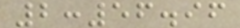2:56.96
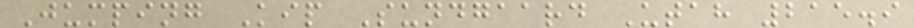Jumping Kip Sundgaard Utah 215.9
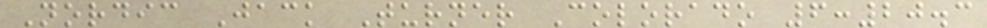Nordic Jack Turner Colorado 6:20.3
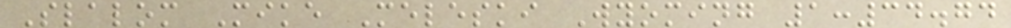Slalom Mike Meleski Wyoming 1:34.74
